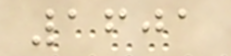1601
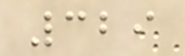329
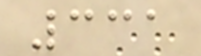331
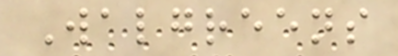Walgreens
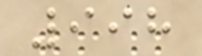998
